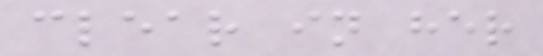clear in her
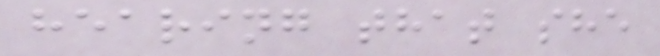hearing that she
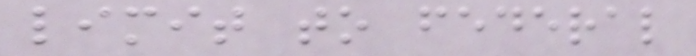limit to federal
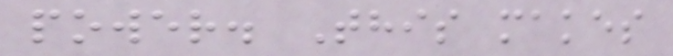power. This makes
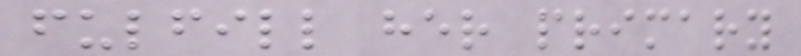fulfill her primary
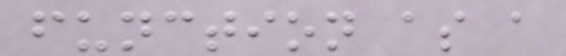function as a
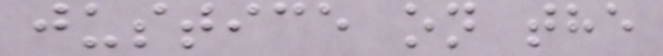justice on the
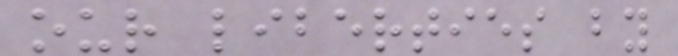our liberties by
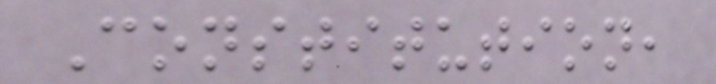Constitution,
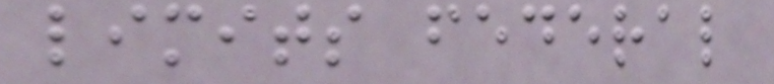limits federal
